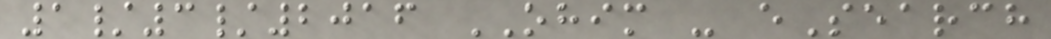1/3/2016 OHIM - eSearch
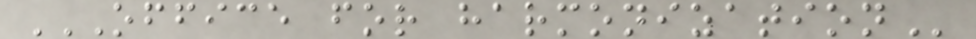OFFICE FOR HARMONIZATION
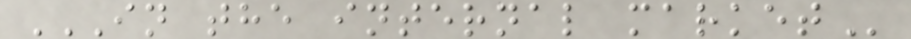IN THE INTERNAL MARKET
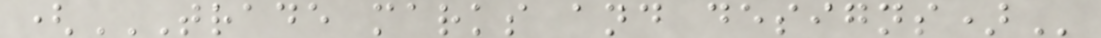(TRADE MARKS AND DESIGNS)
